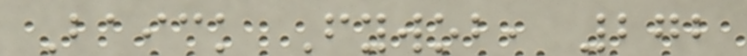Baick Fywob, 272
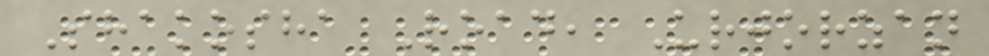Shakosha Road, Urjorzan
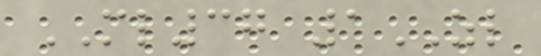ML37 1ZL
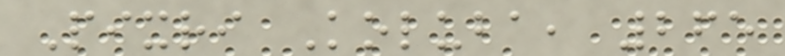Pixri Koluba, 265
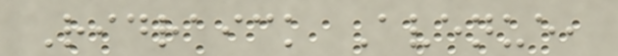Ridraick Avenue,
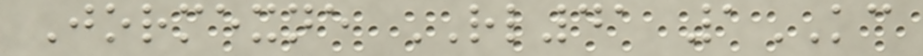Jormexne RL41 1KC
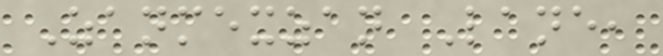Zanmexzan Lane,
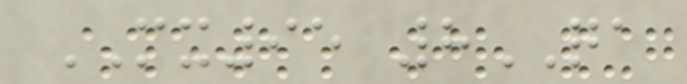MX95 8QA
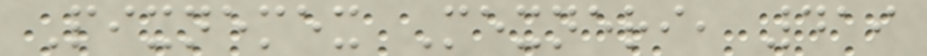Pixnemex Mexneri, 419
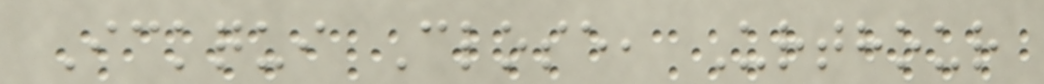Ickqui Close, Urthour
